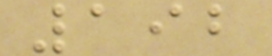192
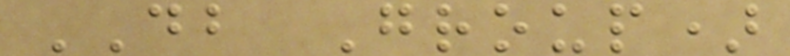DB Group)
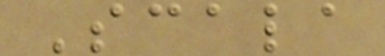Scala
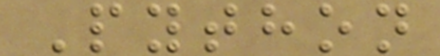Python
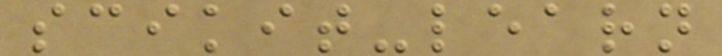scikit-learn
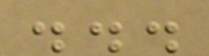...
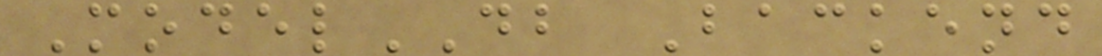ModelDB Backend
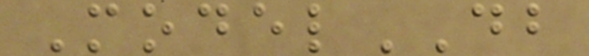ModelDB
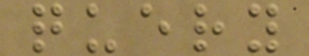query
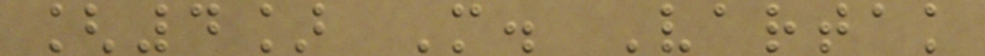[4] M. Vartak
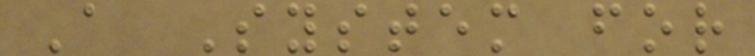A System for
